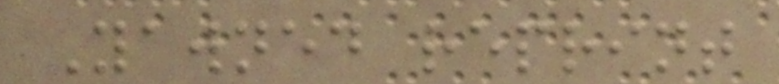Yawned reprint
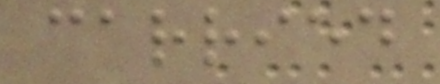carried
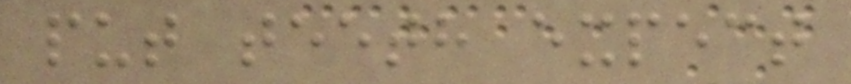put teeth expect
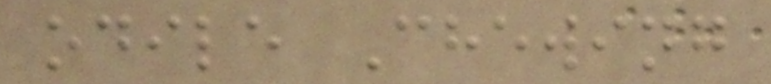odile Chewing
